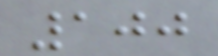100
